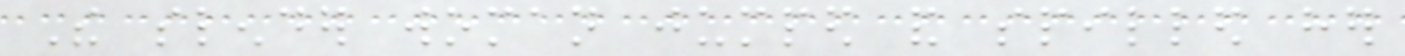The slender woman jumped and spilled her
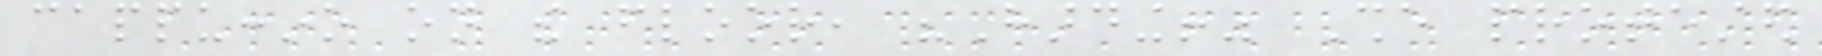cappuccino on the floor, "Harding!" She protested
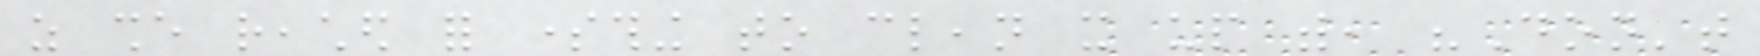as she reached for something to clean it up with, "Don't
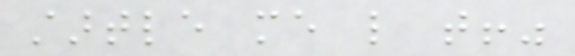startle me like that!"
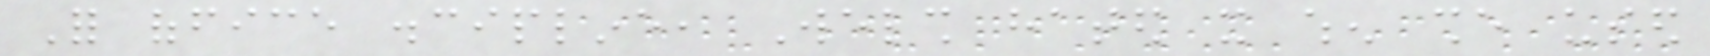For office discipline, Welsh hated it when she used
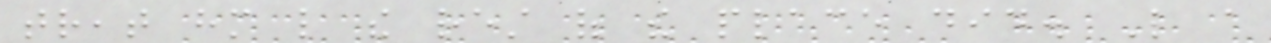treat him like the rest of the place did. Like a
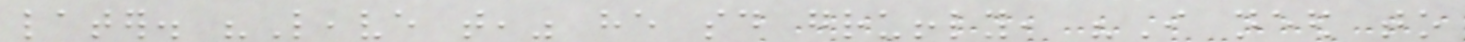later. "Leave that," he said gruffly, "I need to
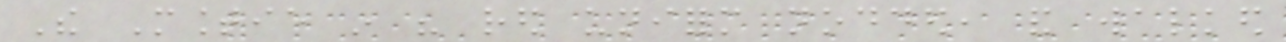The Mountie in his red uniform nodded, and walked
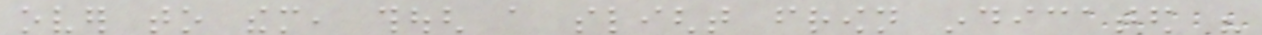over to them, though a slight frown indicated his
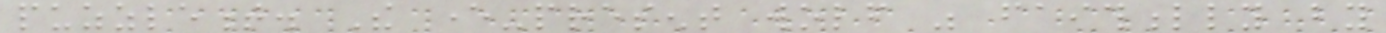puzzlement. The ever-present wolf was faithfully by
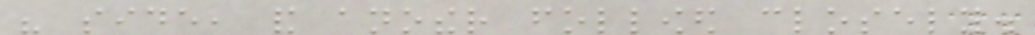his side, and another followed closely.
